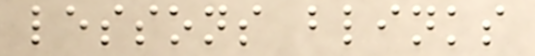lessons blinks
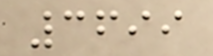3699
